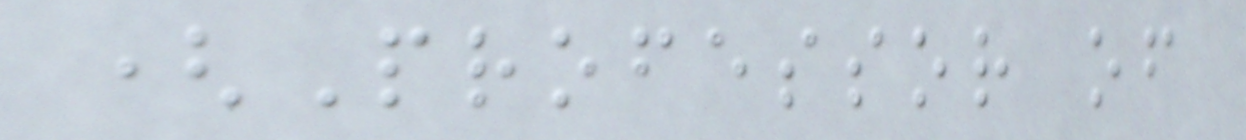(Professor of
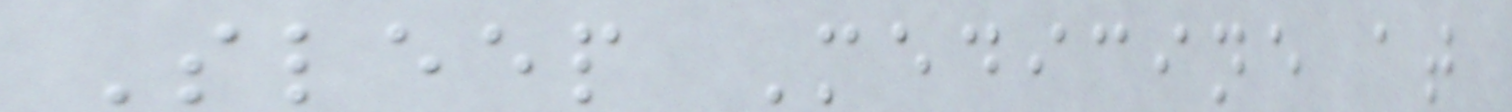Sleep Medicine at
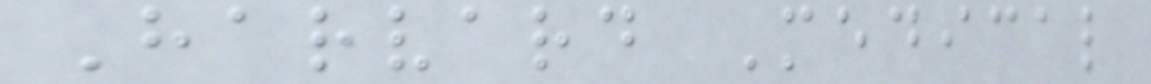Harvard Medical
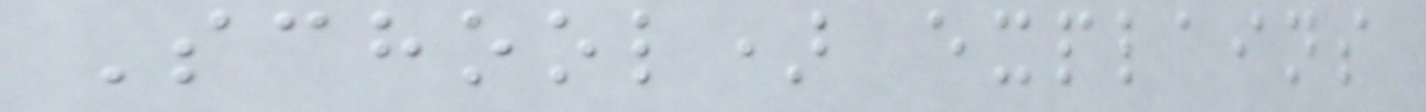School) explains
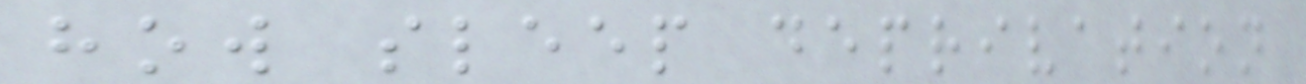how sleep deprivation
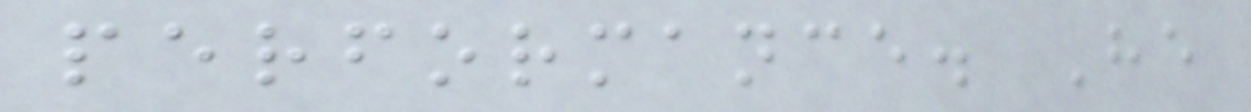performance. He
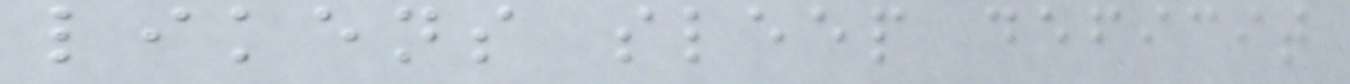likens sleep deficit
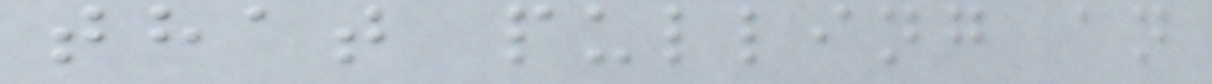that pulling an
